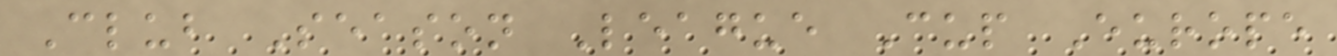Club Season League Cup Europe
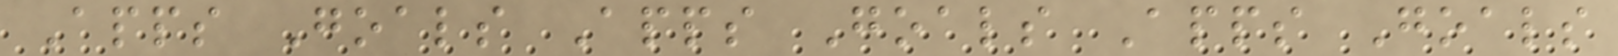Apps Goals Apps Goals Apps Goals
